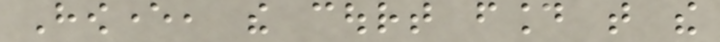However, the court found that the
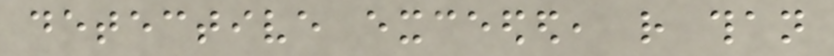detective exceeded, rather than
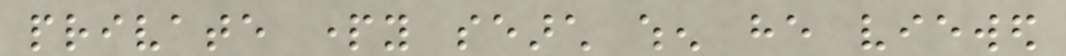private party search when he viewed
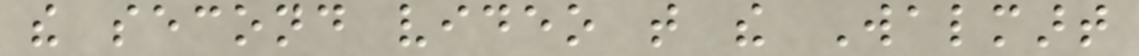the second video that the Walmart
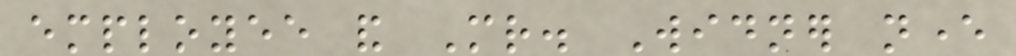employee and Mr. Widner never
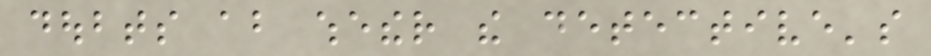doubts about whether the detective's
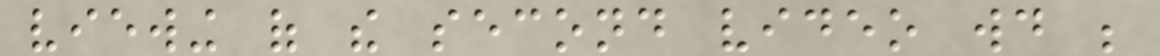viewing of the second video would be
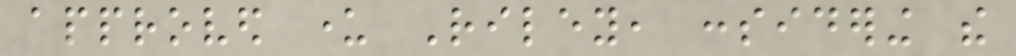approved under Riley, considering the
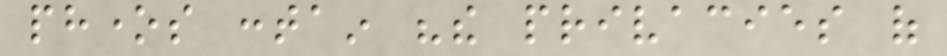phones contain "the privacies of
